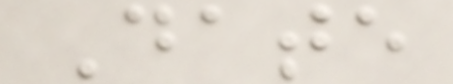Date
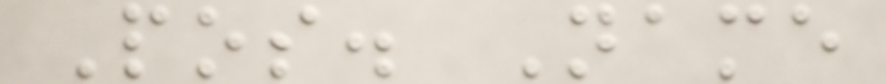Pos. Name
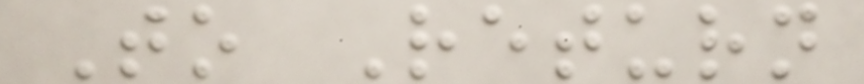To Return
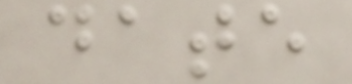date
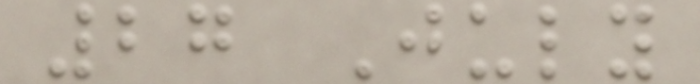27 July
